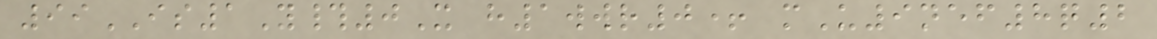99IS1Y#0X h1wwr0+ mU9nef8q2
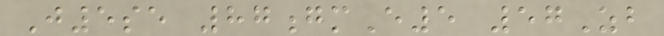J5se 87gmE5 57Zb
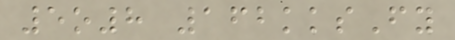5o8 162kksFy
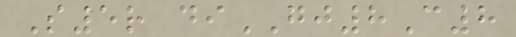S5r diGJ8C8
